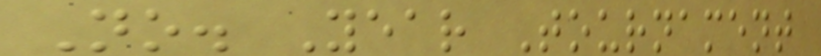No. Year Tournament
